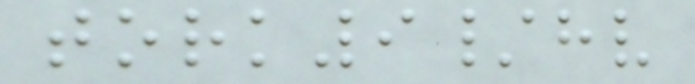tork9/hv
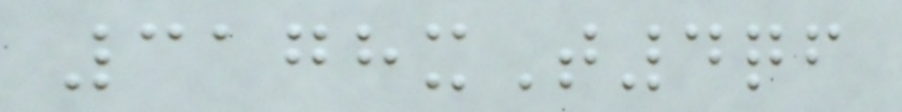3178xT4qf
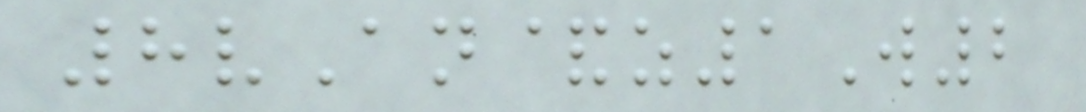8vAn&z1W2
